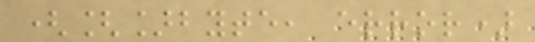([]byte, error)
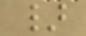}
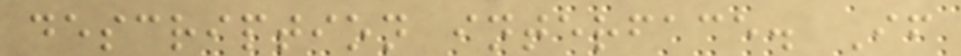description interface. If
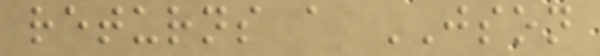returns a JSON
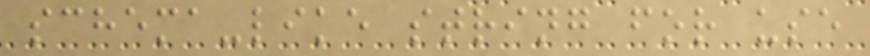schema-like string for use
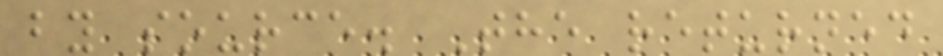by source. The returned
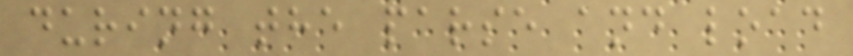during the parse and load
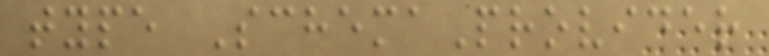type SchemaProvider
